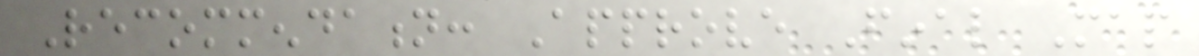Recommendation: Approve Final Map
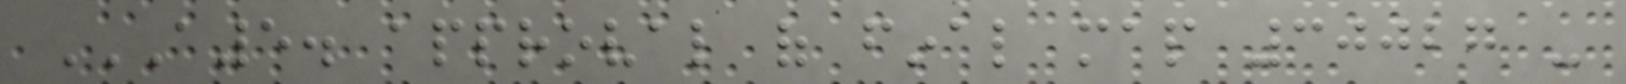A5. APPROVAL OF FINAL MAP 30027 -
